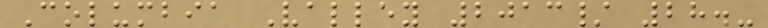Columbia Valley 2013/ 28.-
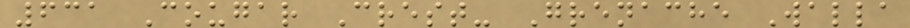631 Cougar Crest- Grenache Walla
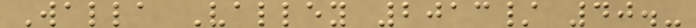Walla Valley 2013/ 40.-
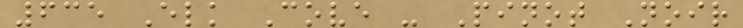635 Elk Cove - Pinot Noir
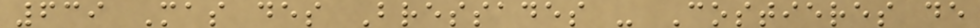639 Mas des Bressades - Costieres de
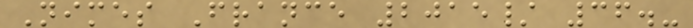Nimes France 2015/ 36.-
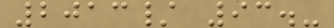2013/ 93.-
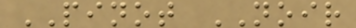PINOT NOIR
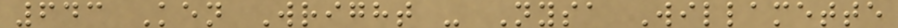643 Ken Wright - Nysa Willamette
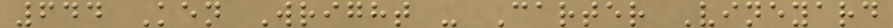644 Ken Wright - Carter Vineyard
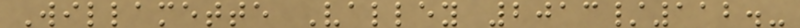Willamette Valley 2013/112.-
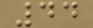44
